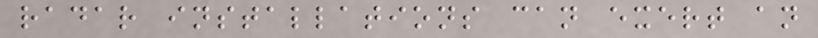radar installations can exert an
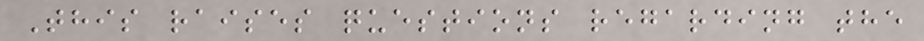This raises questions regarding the
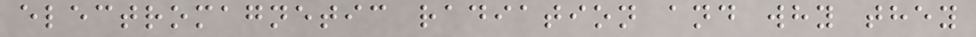electromagnetic radiation and why they
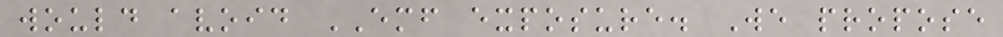would avoid EMF exposure. We propose
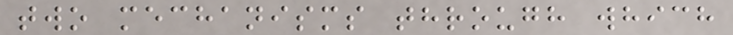two mechanisms through which
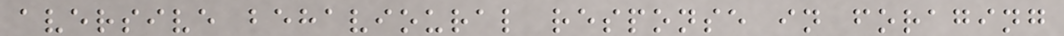aversive behavioural response in foraging
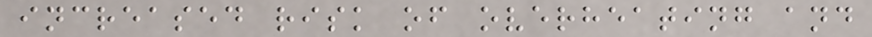increased risk of overheating and
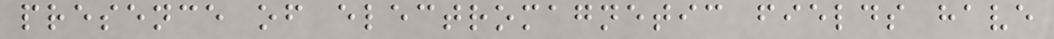presence of electromagnetic fields have
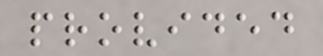provided
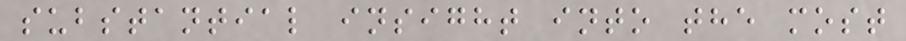substantial insight into the most
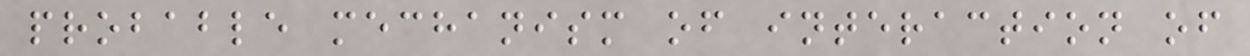probable mechanism of interaction of
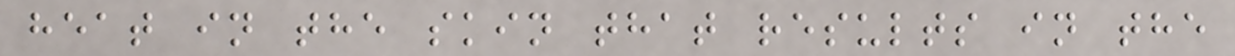heat in the skin that results in the
